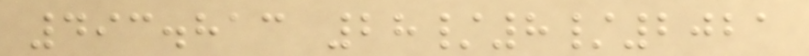493.813 28/8/2021
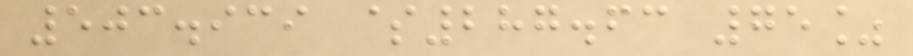503.939 $287.63 75%
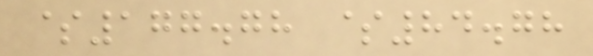$177.78 $84.78
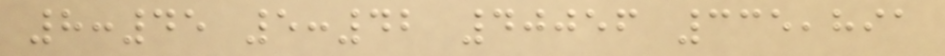8:45 5:42 40056 335,891
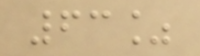63%
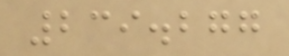239.277
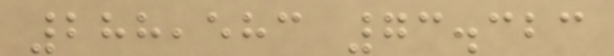288,583 73.323
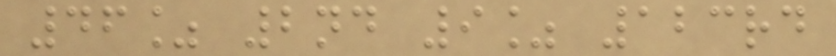46% 2nd 9% 123rd
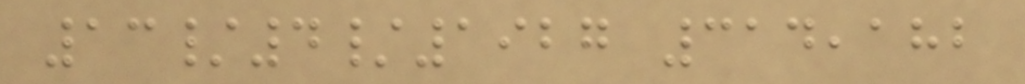13/4/1927 314,182
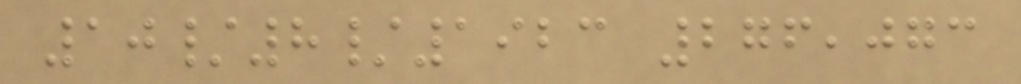10/8/1923 276,073
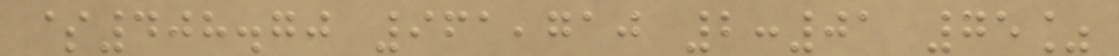$408.70 961,710 2:01 75%
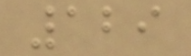129
